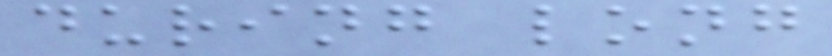during long
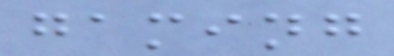gaming
